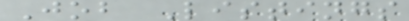Job Listings
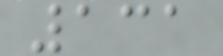131
